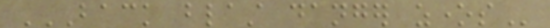BACK BLAST DANGER ZONES
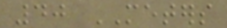40 METERS
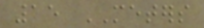15 METERS
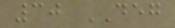30 DEG
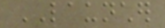LAUNCHER
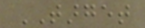TARGET
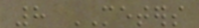8 METERS
